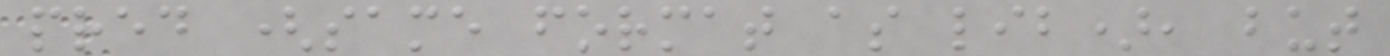pred (same format as lib), but
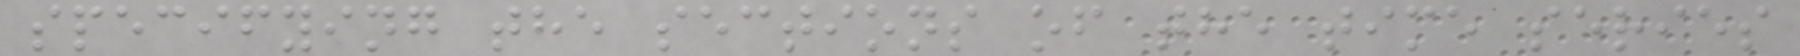specifying the sections of the time series
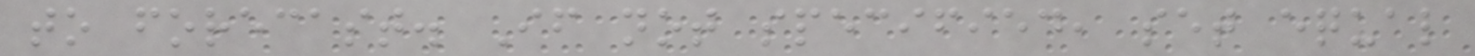to forecast. If not specified, set equal
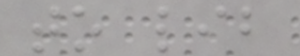to lib
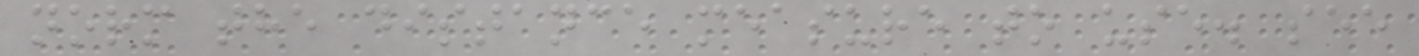norm the distance measure to use. see
